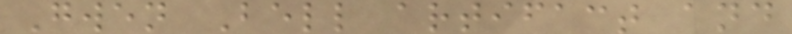Gwen Bell artifact and
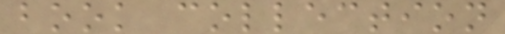book collection
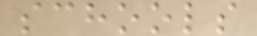schools
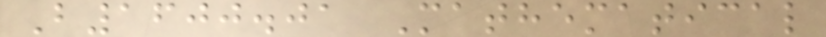B1600.01 Mathematical
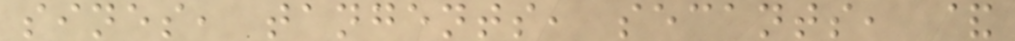sines, tangents, secants, &
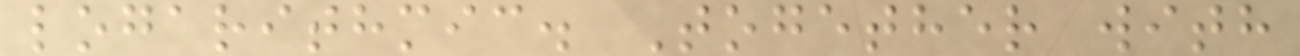logarithmic. Together with
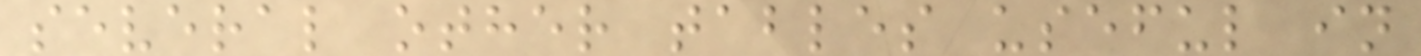several other tables useful in
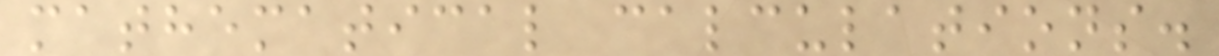mathematical calculations.
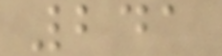241
